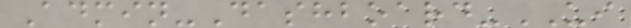Admin-Dashboard-UI
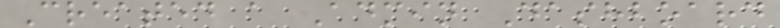Created a Admin Dashboard
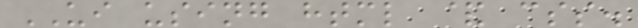UI using html & css.
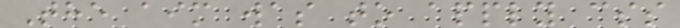The aim was to apply css
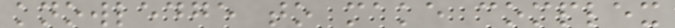knowledge to make complex
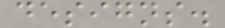designs.
